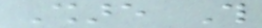Share This
